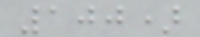100)
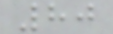80
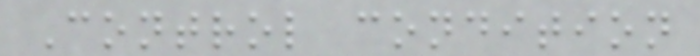Control condition
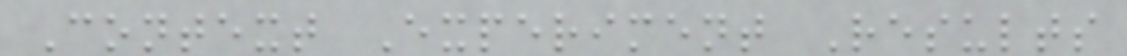Context Experiment Results
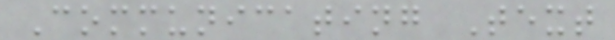Communicating Text
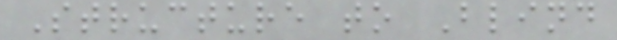Structure to Blind
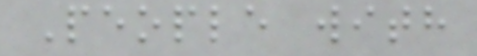People with
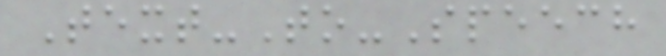Text-To-Speech
